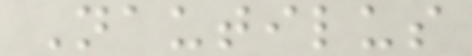Nautilus
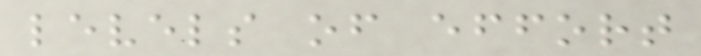levels of effort
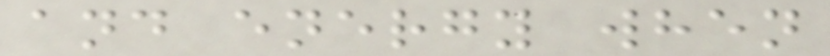and energy when
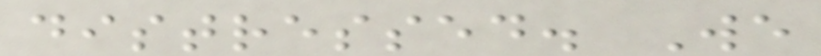distressed. We
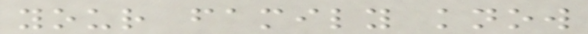your family know
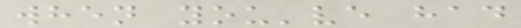when you've had
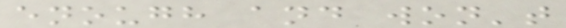enough and won't
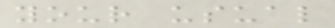your usual
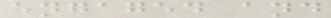engaged and
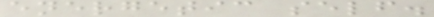energetic self.
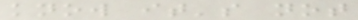know it's not
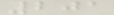201
